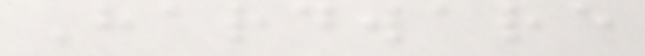Hardware
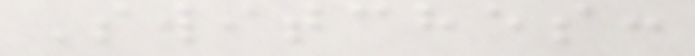Switches:
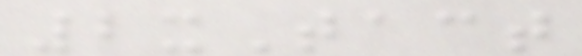2xTact
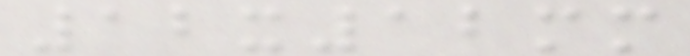12x12mm
